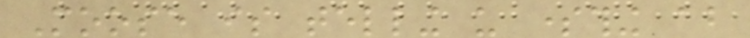Moose is telling us something about
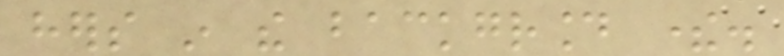hers in the background there.
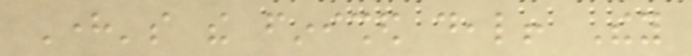Here's the finished deal! They
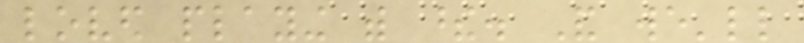loved playing with these. And we'll
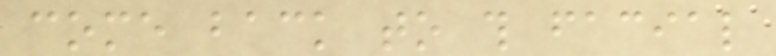come back to this facial
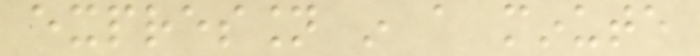expression in a minute
